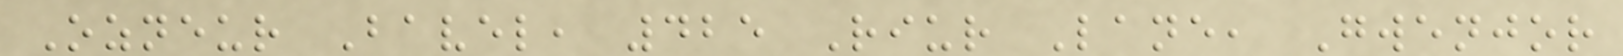Ozneur Bavel, 425 Riur Lane, Gwenjor
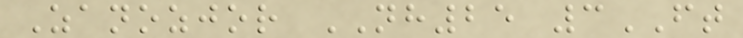Zanozjor NH25 3FT
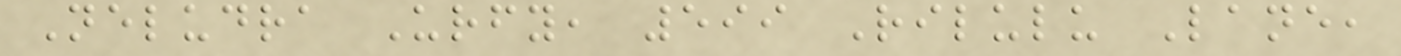Neludra Urfy, 599 Rilulu Lane,
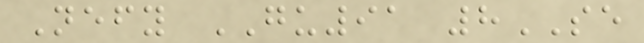Nefy GU91 8SE
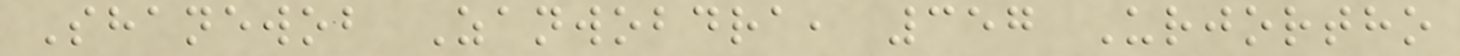Shanewob Zanwobdra, 357 Urjortho
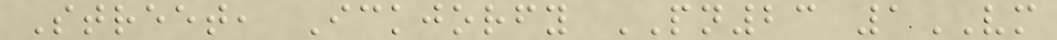Street, Ickjorfy PN23 1VM
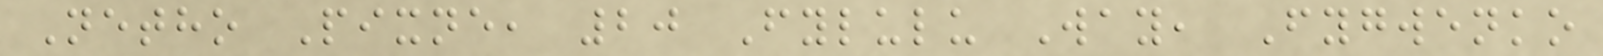Netho Pixne, 20 Fylulu Way, Fygwenko
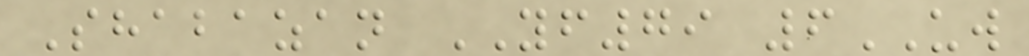Shabazan YF79 6UW
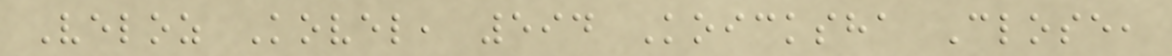Veloz Kovel, 594 Koicksha Close,
